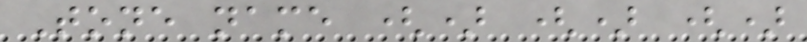Tone name () () ()
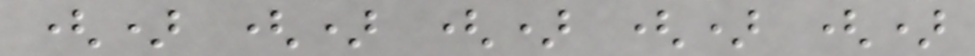() () () () ()
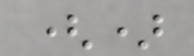()
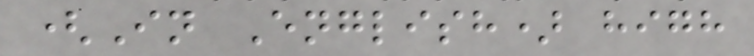(In English) high
